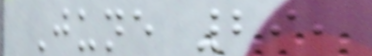June 29,
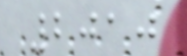2010
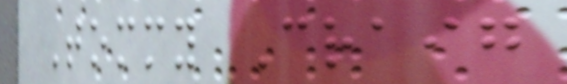Tommy Craig
